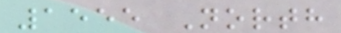1555 North
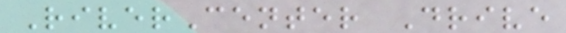RiverCenter Drive
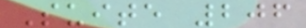Suite 206
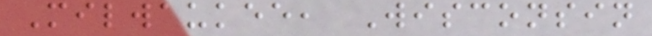Milwaukee, Wisconsin
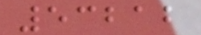53212
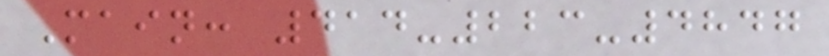Main: 414-223-4847
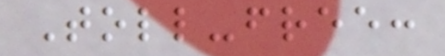Toll-free:
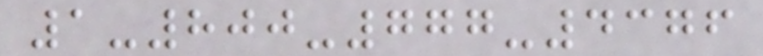1-800-777-4376
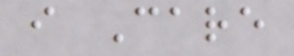i Care
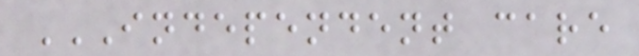INDEPENDENT CARE
